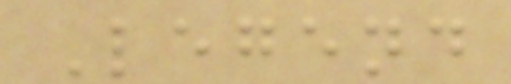Legend
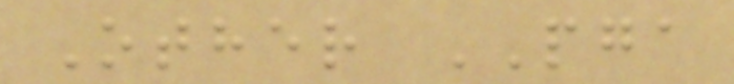Other PGA
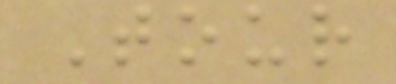Tour
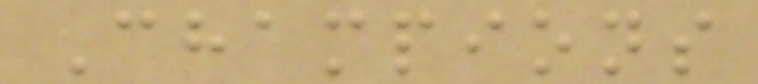Champions
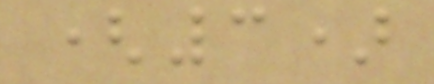(3)
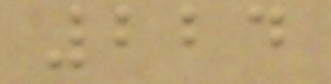224
